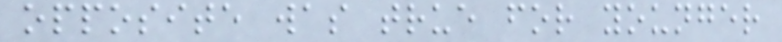opposite was true for younger
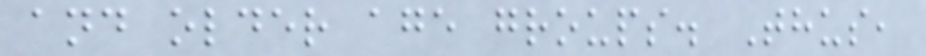and older age groups. Thus,
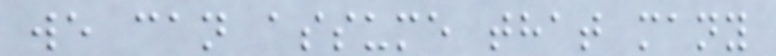we can assume that many
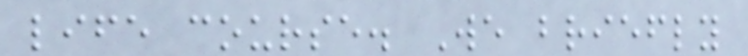life course. We briefly
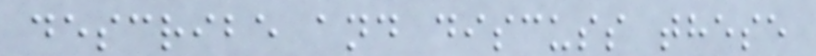describe and discuss these
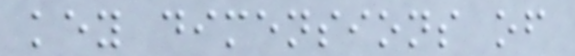key dimensions of
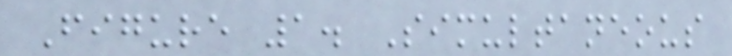Figure 1. Simultaneous
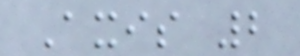Axis 2
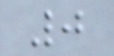0
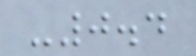-0.4
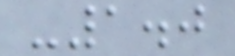-1.0
